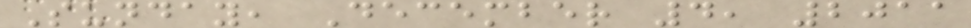Sunday, December 4, 2011
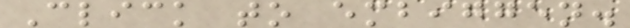Click to embiggen.
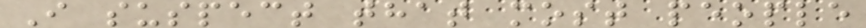I suspect that most people
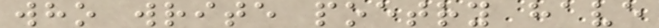who write poetry have
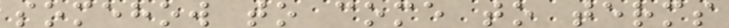somehow to come to terms
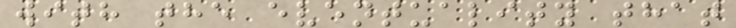with the eventuality that
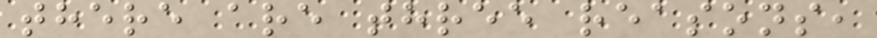there are three reasons,
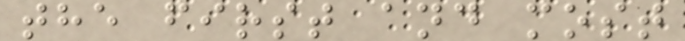the first and most
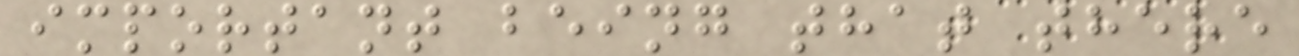important being that there
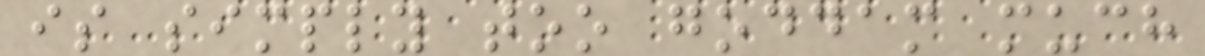is simply too goddam much
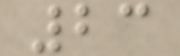23
